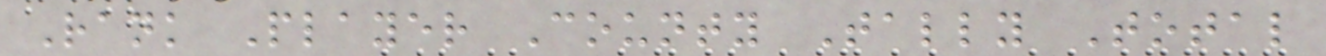Rank Player County Tally Total
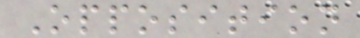Opposition
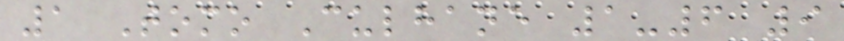1 Tomo Culhane 1-6 9
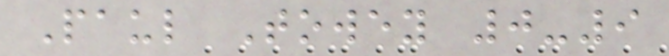Paul Towey 0-9
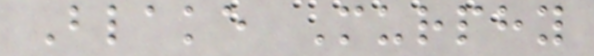Blake Murphy
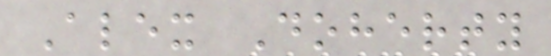Alex Doherty
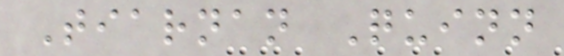Tiarnan Quinn
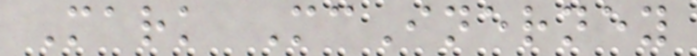Mark McInerney
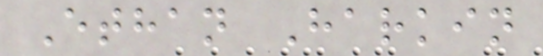Ethan Harkin
